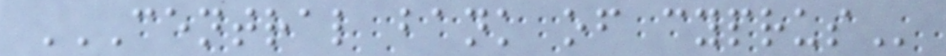CENTRAL BANK OF CYPRUS
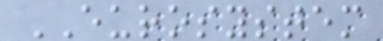EUROSYSTEM
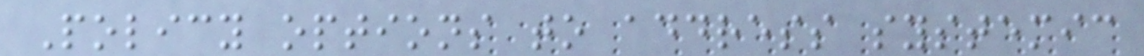Policy options to address systemic
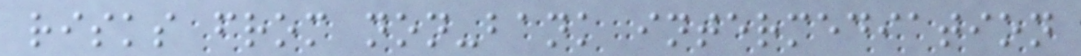risks from non-bank intermediation
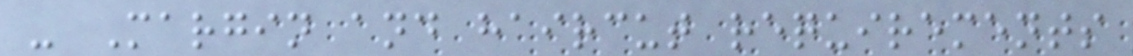- Margin and haircut requirements
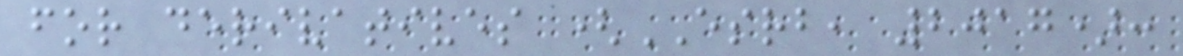for derivatives (ESRB, 2017):
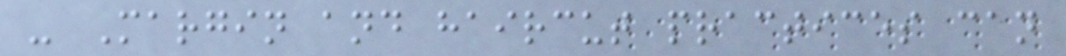- Margin and haircut practices can
